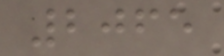2065
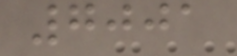7001
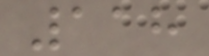118
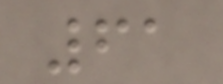61
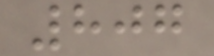807
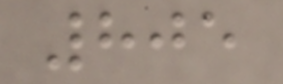805
